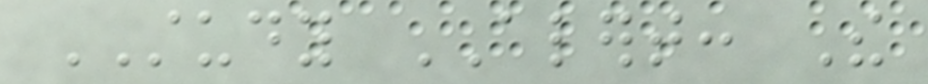STUDY ALERT: The
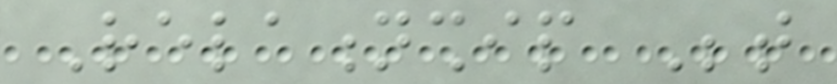Relationship Between
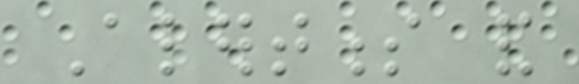Alertness and
